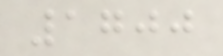1700
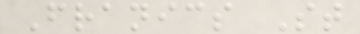Franics St
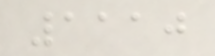1110
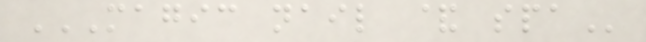MAGIC NAIL & SPA
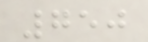750
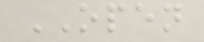OPEN
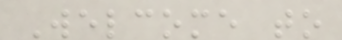Welcome to
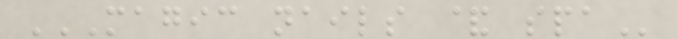MAGIC NAILS & SPA
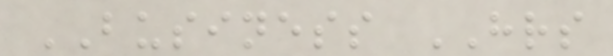BUSINESS HRS
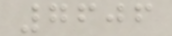7606
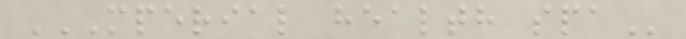MPERIAL HEALTH SPA
